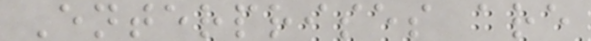Enterprises are
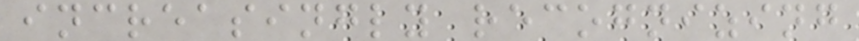increasingly recognizing
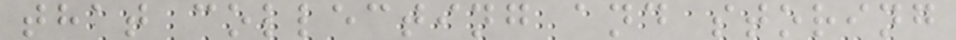that collecting and storing
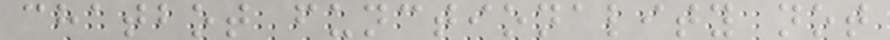chatbot functionality not
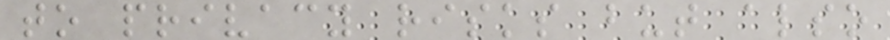to privacy risks but also
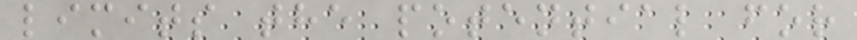limits the potential for
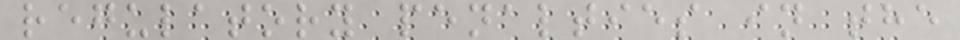regulatory penalties in the
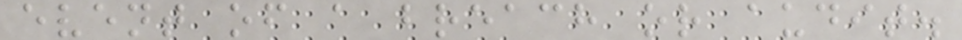event of a breach or audit.
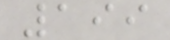199
